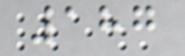187
